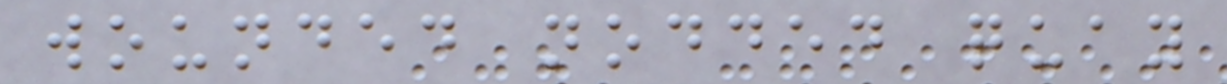wounded nodded quay
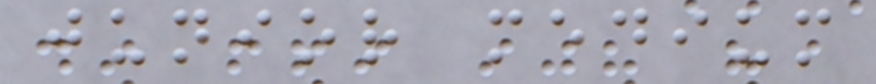junior medium
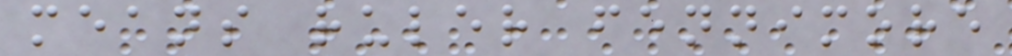means ruler fennimore
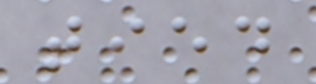tied
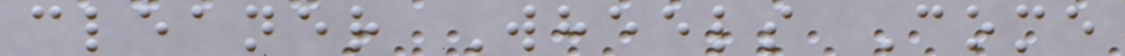cleaner Wheels Come
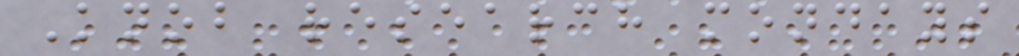Knob research mondays
